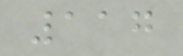117
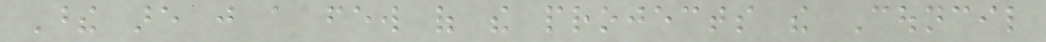These are just a few of the projects the Council
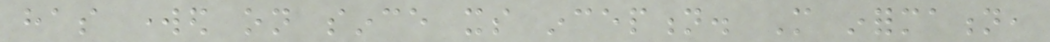has worked on since its inception. More information,
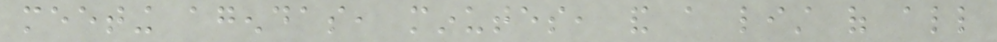meeting agendas, minutes, and a list of all
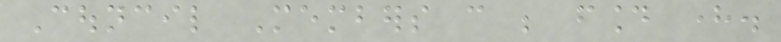Council Members can be found here.
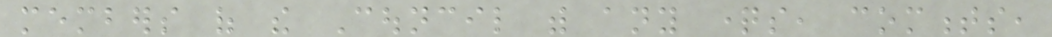members of the Council with any questions, comments,
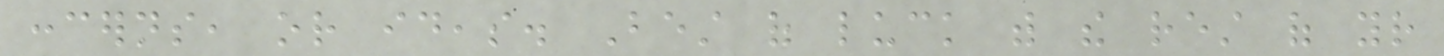concerns, or ideas. Best of luck with the rest of your
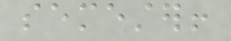semester!
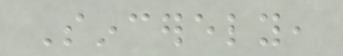Sincerely,
